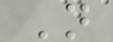N
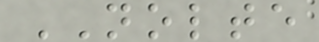NOLTE
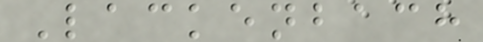Lackenbach
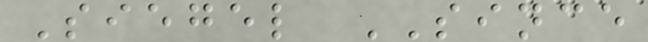Siegel SINCE
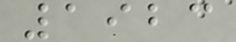1923
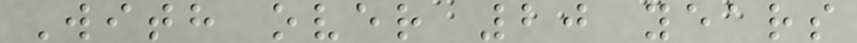With over 20 years
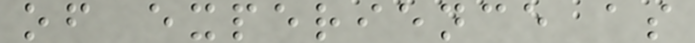of experience as
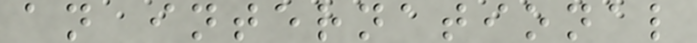an international
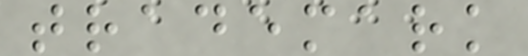trademark
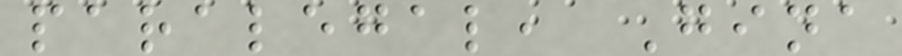paralegal, Gina
